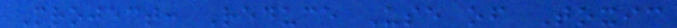Project: Reduce Use of Toxic
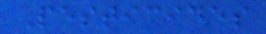Pesticides
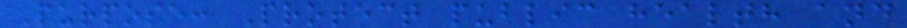Purpose: Protect public health and
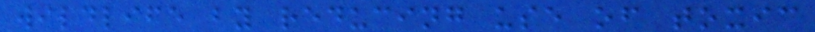wildlife by reducing use of toxic
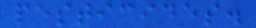pesticides.
